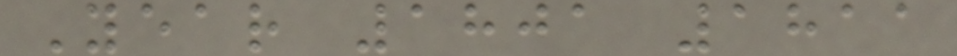Year 1801 1811
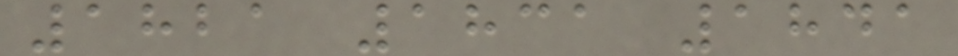1821 1831 1841
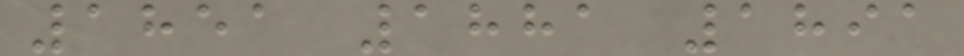1851 1881 1891
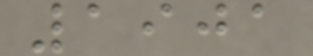1901
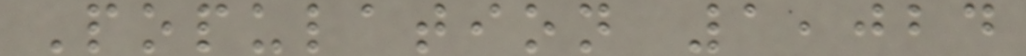Population 1,024
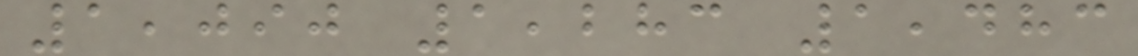1,090 1,283 1,483
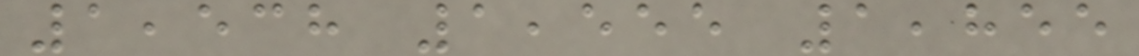1,538 1,555 1,855
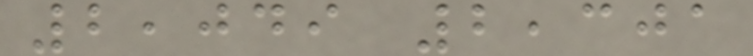2,049 2,301
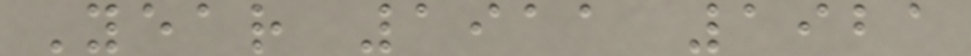Year 1911 1921
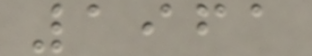1961
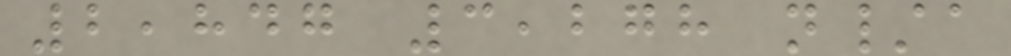2,847 3,278 n/a
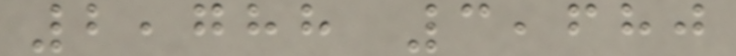2,788 3,680
